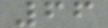66
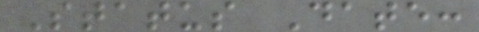Status Date:
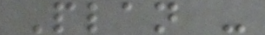Plan -
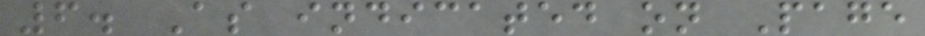6. As indicated on Page
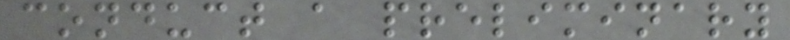conduct a preliminary
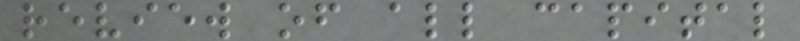review of all capital
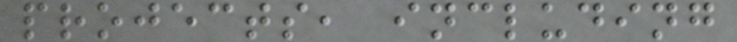projects, including
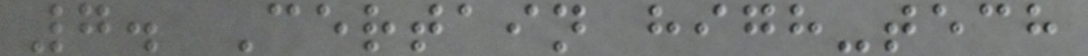7. Certain high-tech
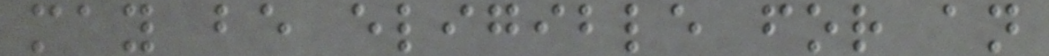may be eligible for an
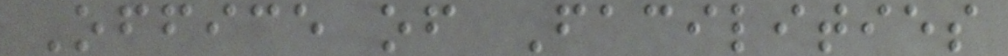Office of Facilities
